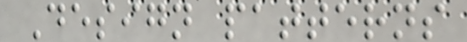Design patterns
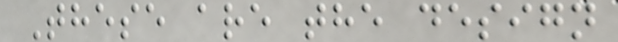These are the design
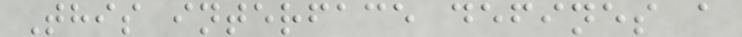This interface defines a
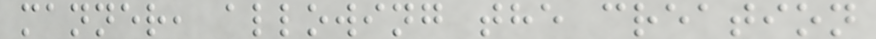manner, allowing the creation
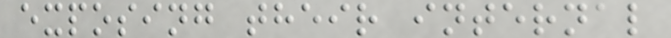exposing their internal
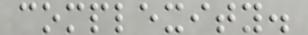complexity.
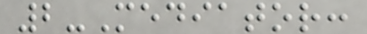2-Mediator:
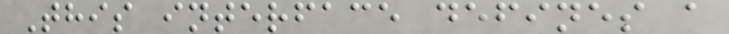This interface defines a
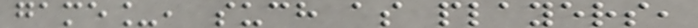game_, such as players,
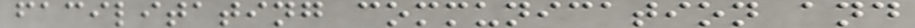facilitating communication and
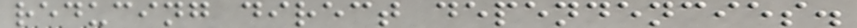reducing direct dependencies.
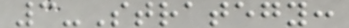3-Strategy:
